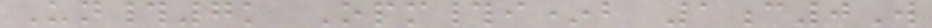Un#7k Opm#i*b 1c0W
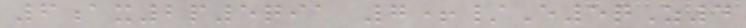6ax2p5qia 7+/E5qZ4
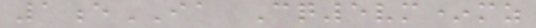1eIA Cq5vm*mz
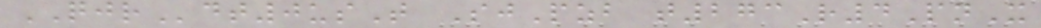QJRdt0usT SjPzb t273R4PnX
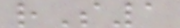rS1
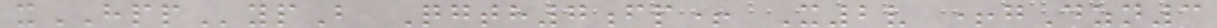xHPPypB Qgth7fp+ X2v +gDzn3
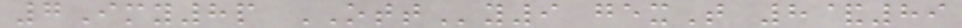7Imy8p OTTy9 gexT 8&89
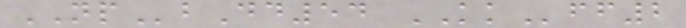NPbDd54 KKff2
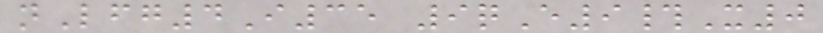nLfg4I35 9qE9#X0
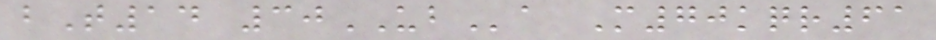bT14 30UBa M70kqr61
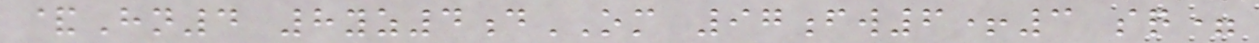&Hn4 8yz4dOM 97fw6+3 sq=
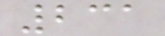231
